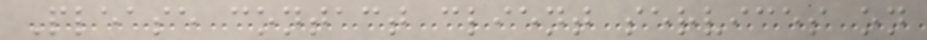Please contact client services on
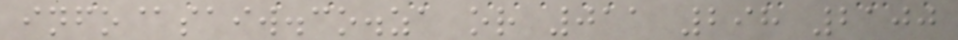info@saiw.co.za or 011 298 2100
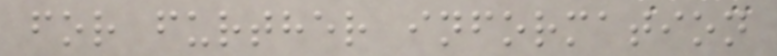for further information
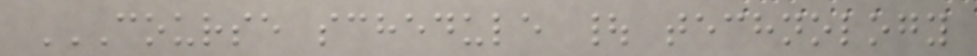COURSE SCHEDULE | TECHNOLOGY
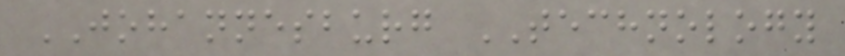JOHANNESBURG TECHNOLOGY
